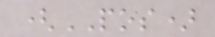(POS)
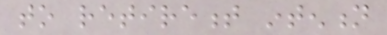to retirement intention
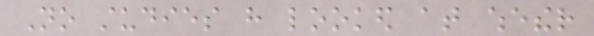No studies have looked at whether
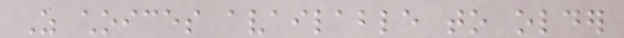As choices available to older
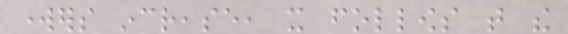workers increase, it follows that the
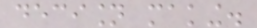decision making.
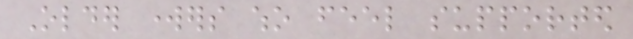Older workers who feel supported
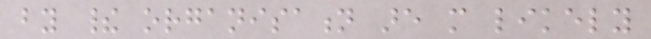by their organisation are more likely
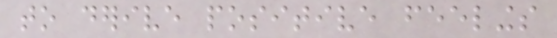to derive positive feelings
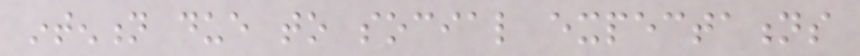intention due to social expectations
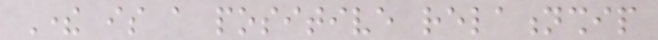There is a positive relationship
